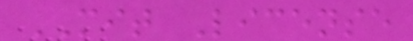MIT License
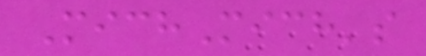MichMich's
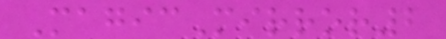MagicMirror2
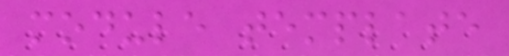module template
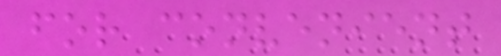for convenient
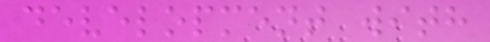development with
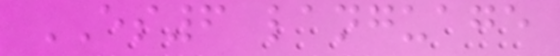ES6 language
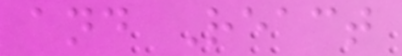and React
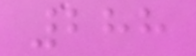288
